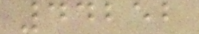44252
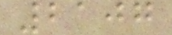2107
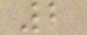2
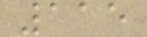115
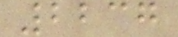2237
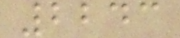2243
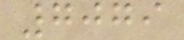7079
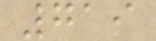719
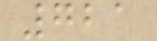721
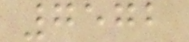7572
